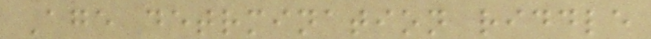Age detrmination riddle
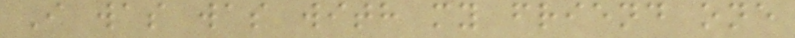I was was with my friend one
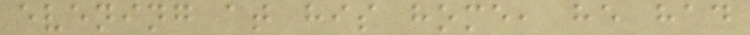evening at his home, he had
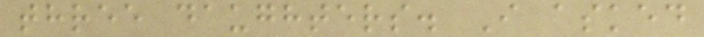three daughters. I asked
